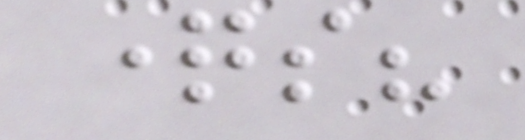questions?
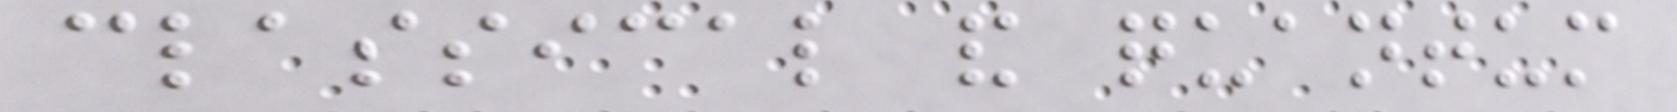classical and quantum
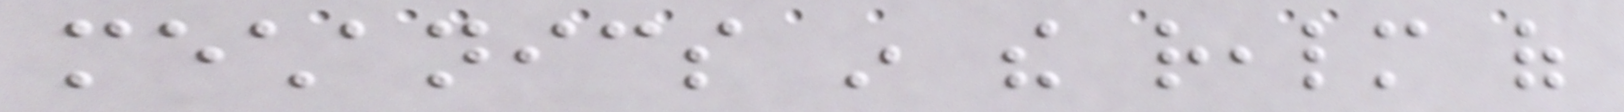mechanics in the realm of
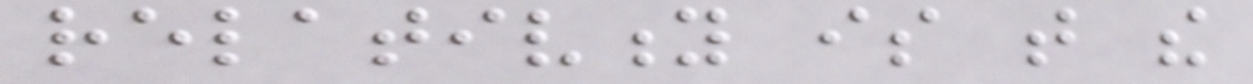relativity is that the
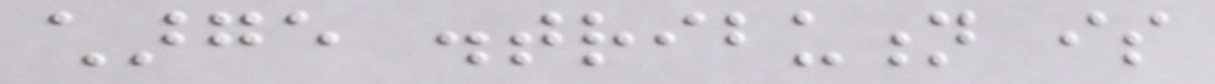charge distribution is
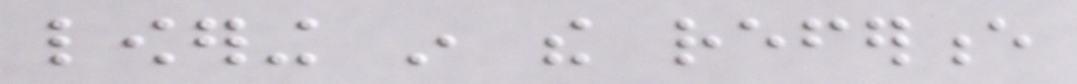lowering in the reference
